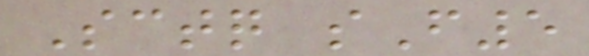Sctq sF5
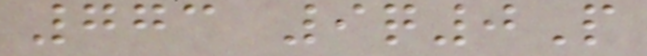773 9q0P
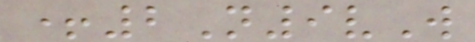+2N9vW
